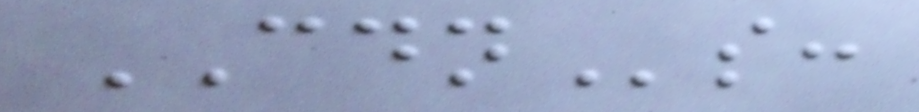CDNs:
